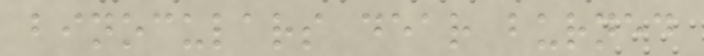binoculars dear burned
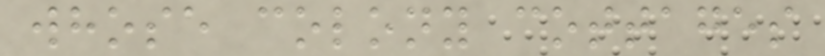whose colony cottages
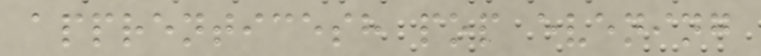apprenticesh pop evening
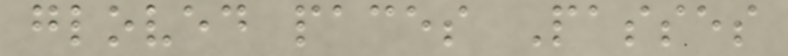gloved paces Passes
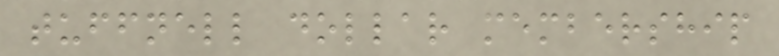tuffnell dollar membership
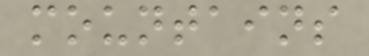mountains
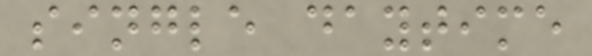single daytime
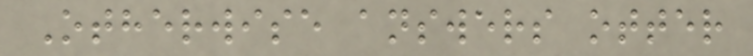Otherwise answers otter
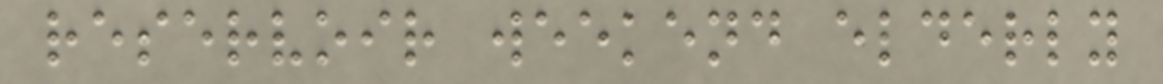reservoir weekend elderly
